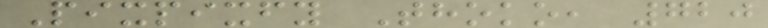Pixpixfy Thoko, 720
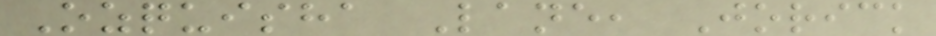Ozquisha Lane, Jorick
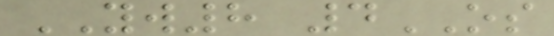YW8 4OS
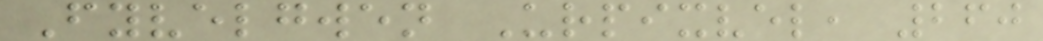Fyvelgwen Urpixvel, 260
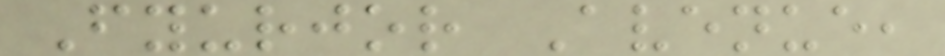Fyurjor Avenue,
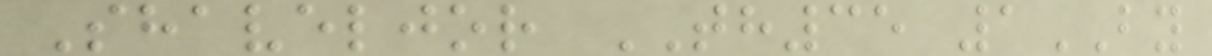Shaveljor TH35 1BY
